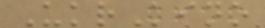UkrKino
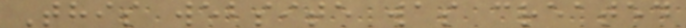This website was created
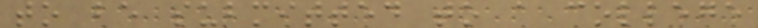to be submitted to a college
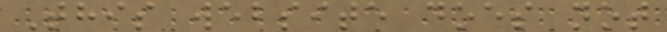This website does not
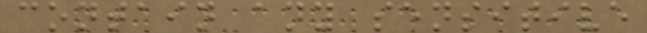contain any sensitive
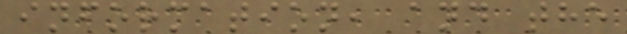information, and the
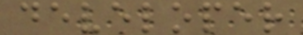developer
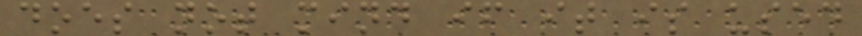does not mind if it is used
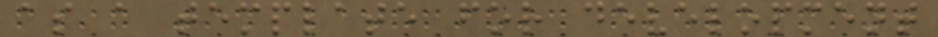as a template for development
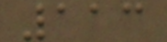113
